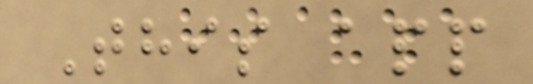This app
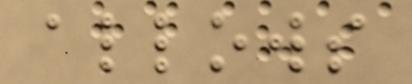allows
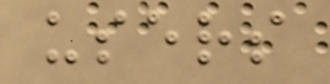users
